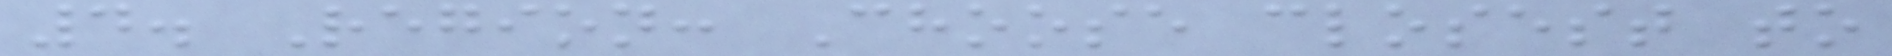4. Region: Choose closest to
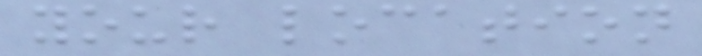your location
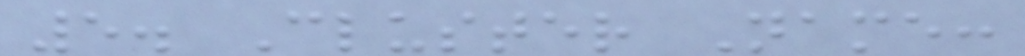5. Cluster Name:
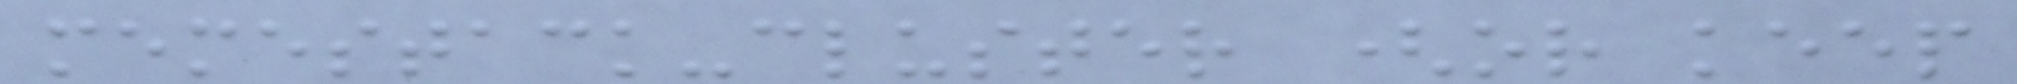memestack-cluster (or keep
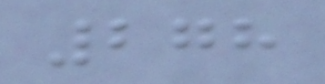278
